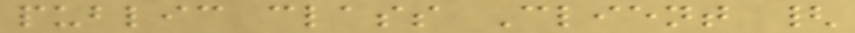public class Client {
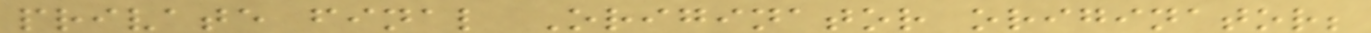private final Originator originator;
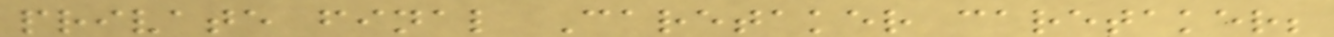private final Caretaker caretaker;
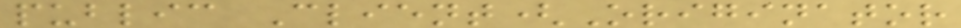public Client(Originator
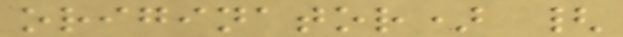originator) {
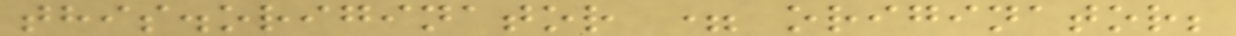this.originator = originator;
